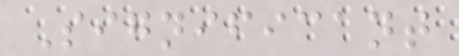Significant
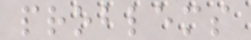problems
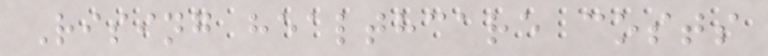Rising healthcare costs
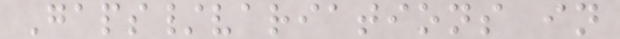Gaps/variations in
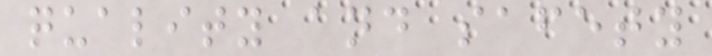quality and safety
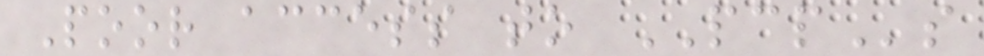Poor access to PCPs
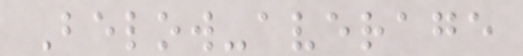Below-average
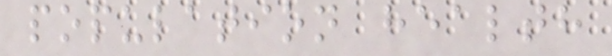population health
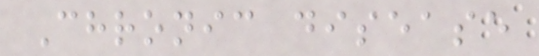Chronic disease
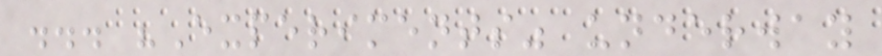... "Experiments" underway
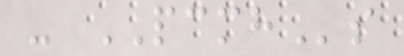- PCMHs
